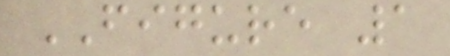FIGURE 1
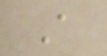A
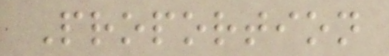Proportion
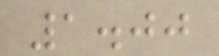1.00
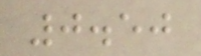0.50
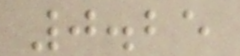0.25
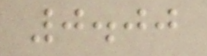0.00
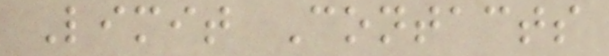Limit Contacts
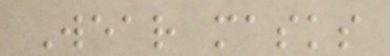Wear masks
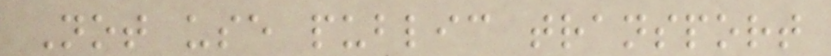Not use public transport
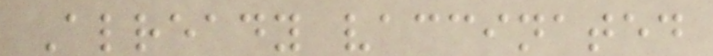Already vaccinated
